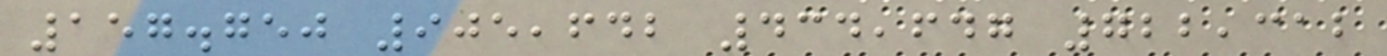157.750 905,642 434,647 722,312
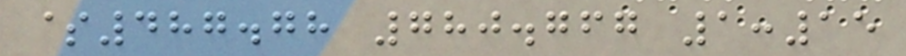$487.78 780.767 1:15
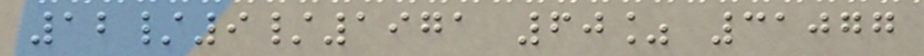12/9/1971 60% 31077
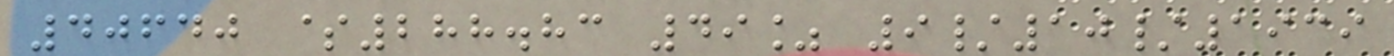40640 $288.83 49% 9/10/1939
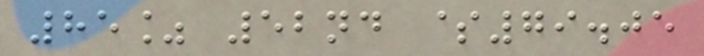85% 52nd $79.05
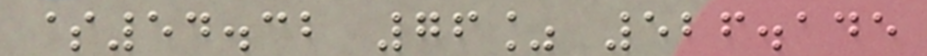$54.32 76% 526.145
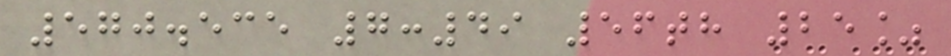570.535 7:49 56th 25%
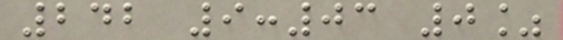242 9:03 0%
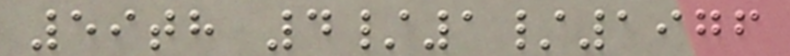59th 4/1/1976
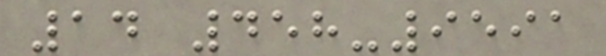14 458-9591
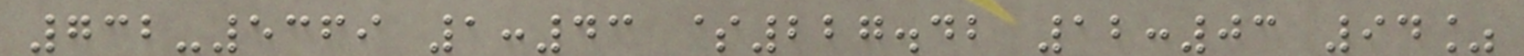732-5369 1:43 $227.42 12:03 94%
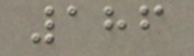186
